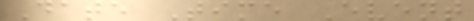Date Time Event
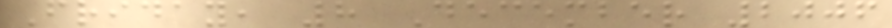Friday, 8 December 2006
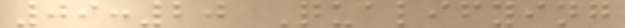09:20 Qualifying
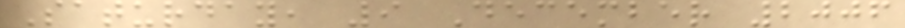Saturday, 9 December 2006
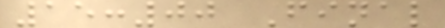15:00 Final
